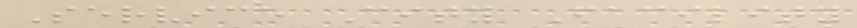Service City Facility
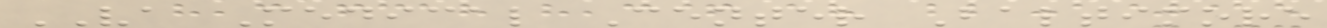VA Medical Center Baltimore
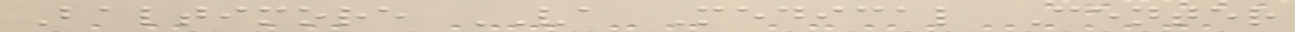Baltimore VA Medical Center
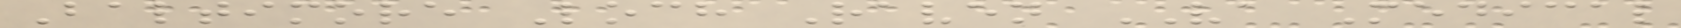Baltimore Loch Raven VA Medical
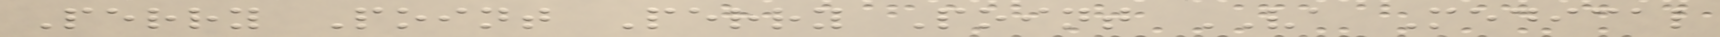Perry Point Perry Point VA Medical
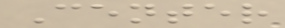Center
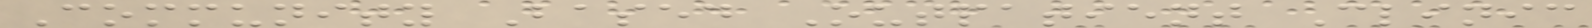Community Based Outpatient Clinic
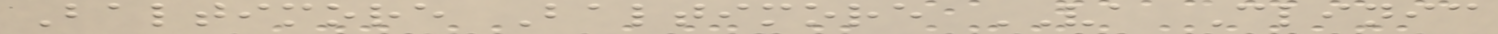Baltimore Baltimore VA Clinic
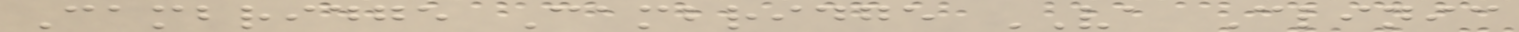Cambridge Cambridge VA Clinic
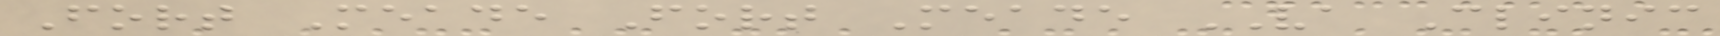Fort Meade Fort Meade VA Clinic
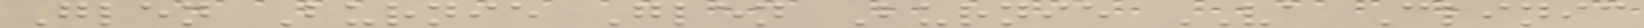Glen Burnie Glen Burnie VA Clinic
